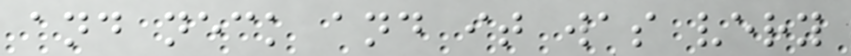and neck and it was very
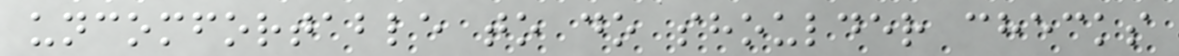uncomfortable to do shoulder checks
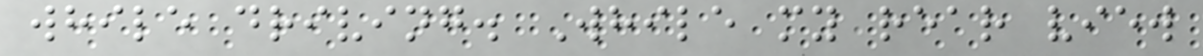while driving. While my rear view
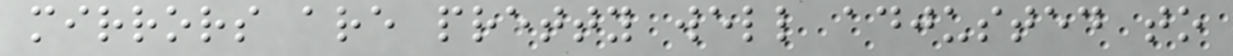mirrors are pretty well adjusted to
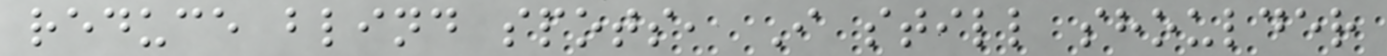reduce blind spots, I still shoulder
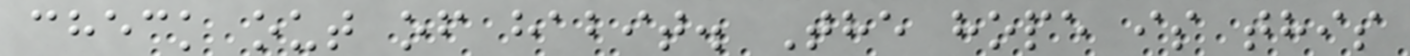check out of habit. The hope is this
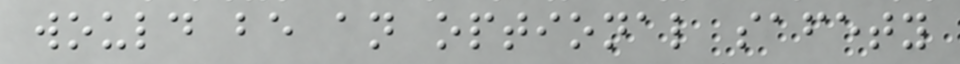would be an optional safety
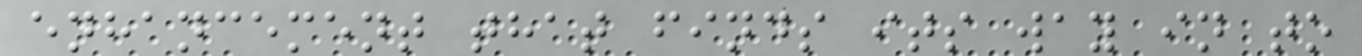enhancement that finds its way in to
